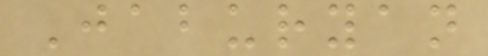Jaburyan
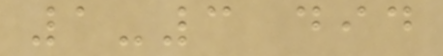1-3 did
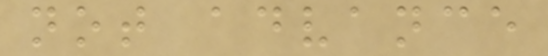not advance
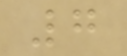7
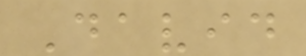David
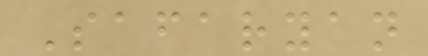Safaryan
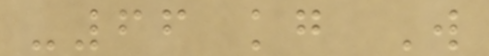-66 kg W
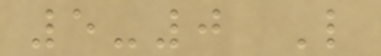5-0 L
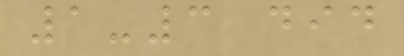1-3 did
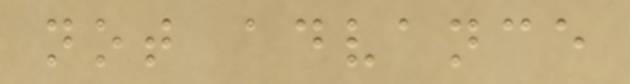not advance
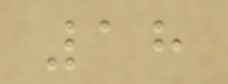18
